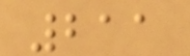211
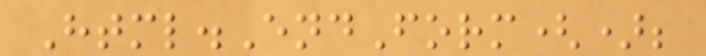Html.EndForm();
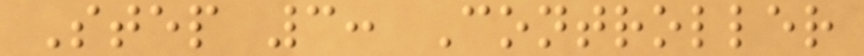Step 3: Controller
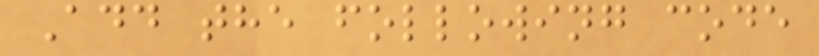Add the following code
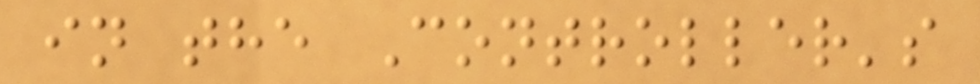in the Controller's
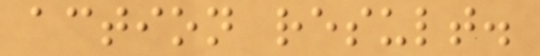action result.
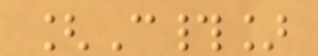[C#]
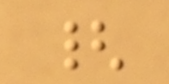{
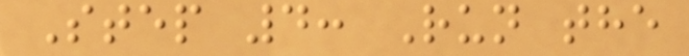Step 4: Run the
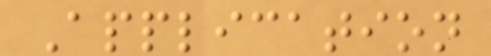Application
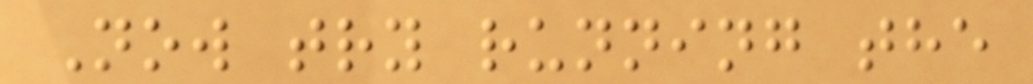Now try running the
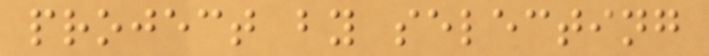project by selecting
